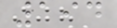194
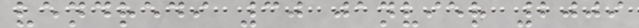vendredi 30 janvier 2009
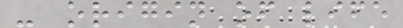- origin of life
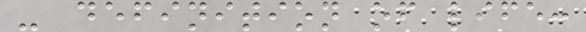- definition of life:
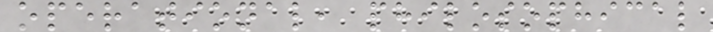operational, philosophical
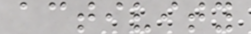activity
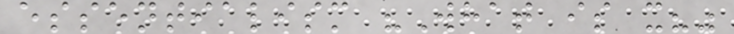essentialism "What is x?"
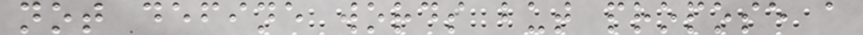not define words but propose a
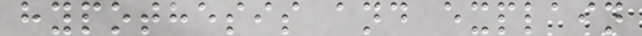hypothesis and explain
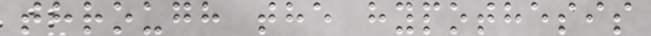through the hypothesis
